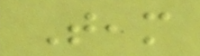Team
